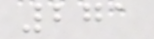271
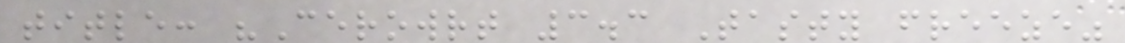title: "Cerowrt 3.3 Tasty freeze"
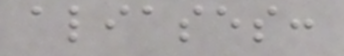aliases:
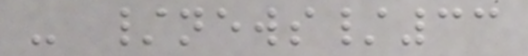- /news/33
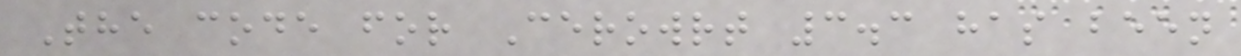The code for Cerowrt 3.3 has been
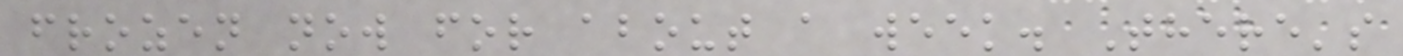frozen now for about a week. There's
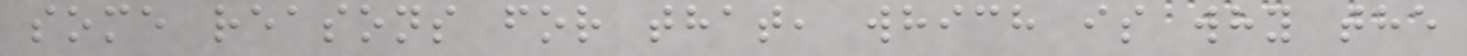some reasons for that, which is why the
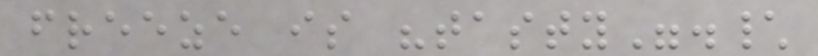freeze is "tasty".\
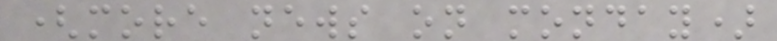(more news on monday)
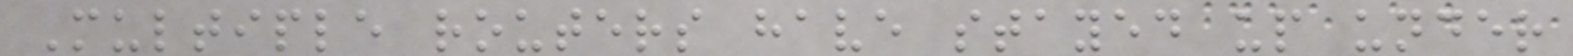Multiple routers have stayed up under
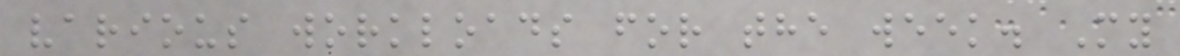various workloads for the week. My
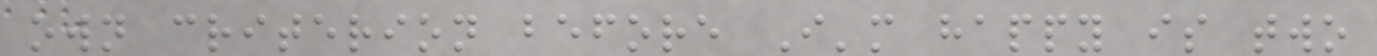own criterion before I'm happy is two
